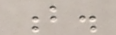b.
